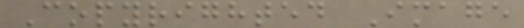Copyrighted Image
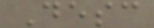Desc
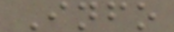Info
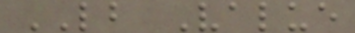LB Value
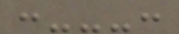:---:
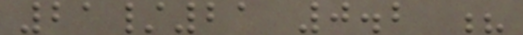21/21 0.2 ?
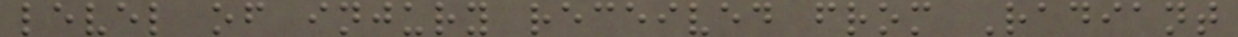level of injury received from Radiant
